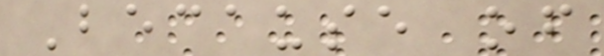Because of
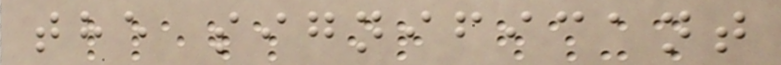the significant
